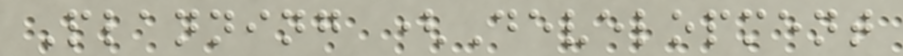Planning (Development
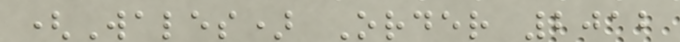(Wales) Order 2012
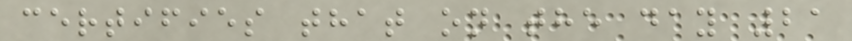certifies that on the day 21
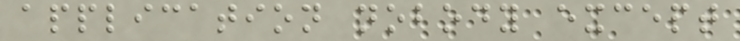application nobody except
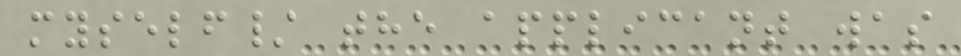myself/ the applicant was
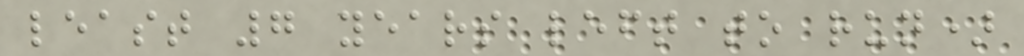least 7 years left to run)
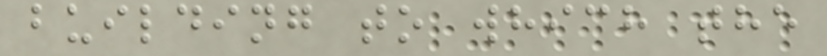building to which the
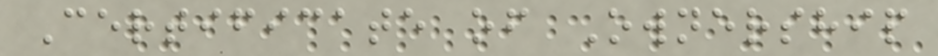Certificate of Ownership
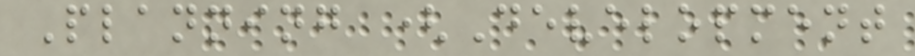Planning (Development
